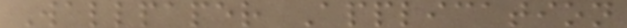Wallpaper Application
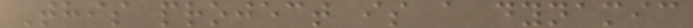This project is a dynamic
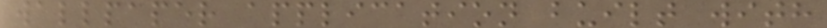wallpaper application built with
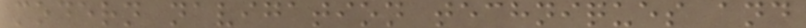modern navigation techniques and
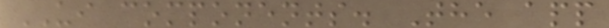UI components. The app
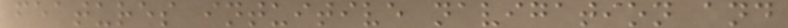features intuitive navigation and
